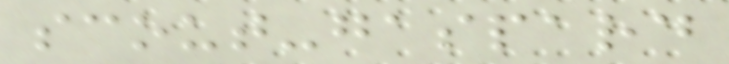scout-gaspard
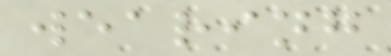wearing
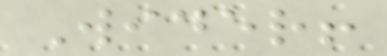Wider!
